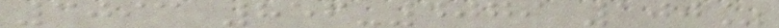3093 856-4079 100%
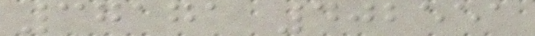37171 402551
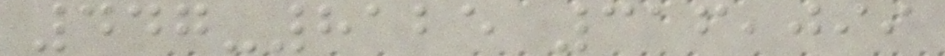447-8125 316,099
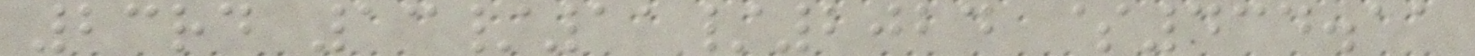23rd 13/11/2024 $434.11
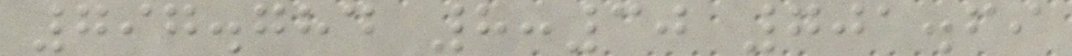797.784 8:30 701.69
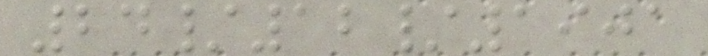24/12/1901
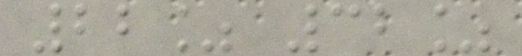22% 32%
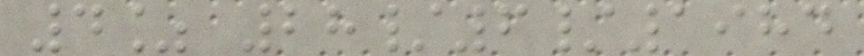4% 28/6/1984
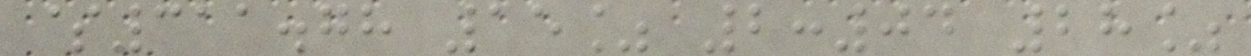$311.78 15% 2:04 28%
